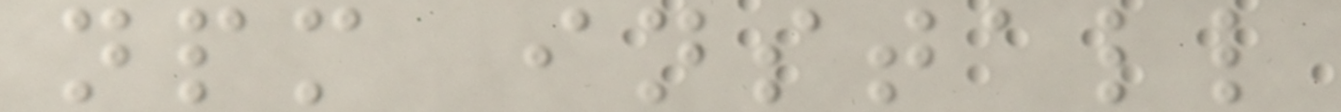npm install
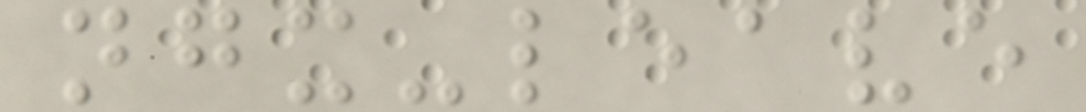ngx-leave
